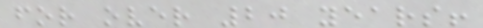for over 20 years!
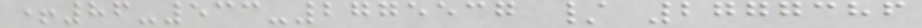+86-533-2775537 / 2777386
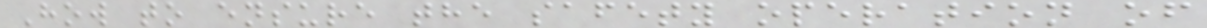How to ensure the safety operation of
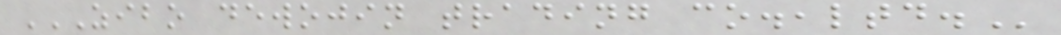ZIBO DEWOJIN TRADING CO.,LTD.
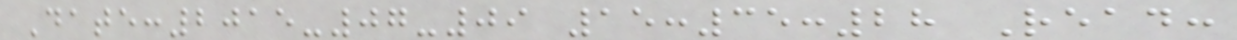Date:2015-07-09 15:35:28 Read:
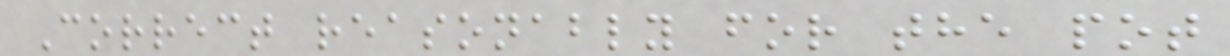Correct reasonably for the pot
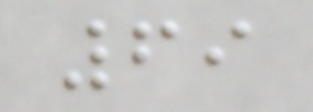69
